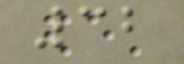32
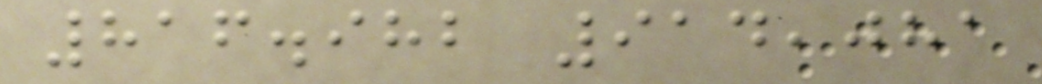816.982 914,081
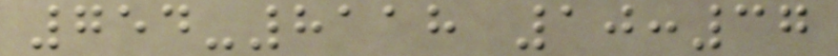754-8118 10:37
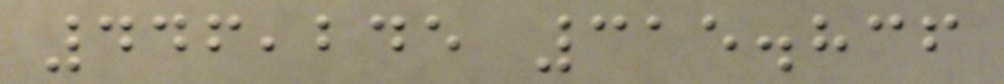446,245 315.836
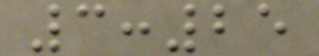3:25
